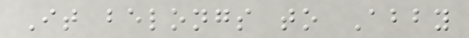It belongs to Abby
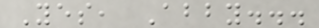Yes, Abby...
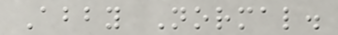Abby Normal.
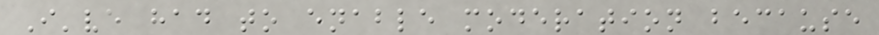I've had to enable moderation because
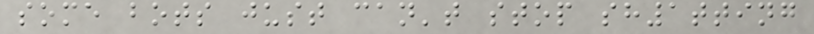some bots just can't stop sh1tting
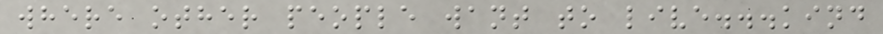where other people want to live...kind
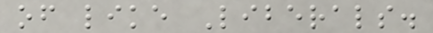of like Liberals.
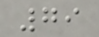79
